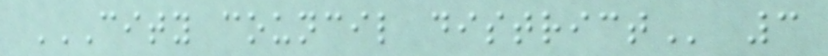CITY COUNCIL DISTRICT 3
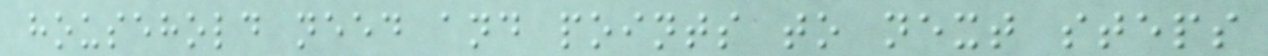household need and points to next steps
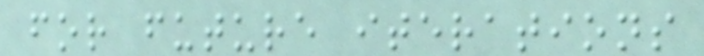for future iterations
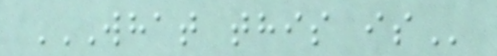WHAT THIS IS
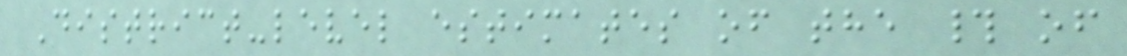District-level estimates of the # of
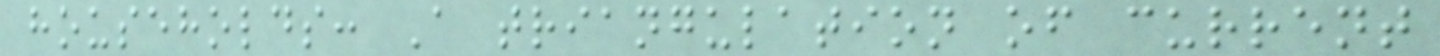households: A triangulation of current
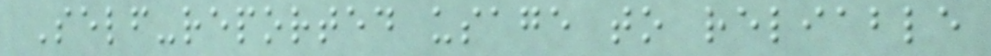Self-reported usage to reliable
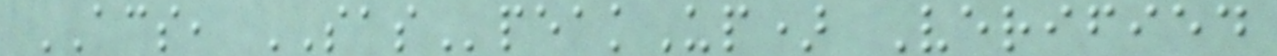ACS, SASpeakUp) Verified
